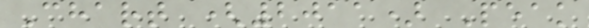Chart (2011) Peak
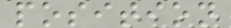position
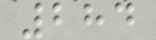284
